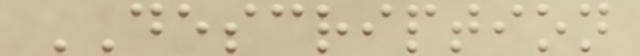DESCRIPTION
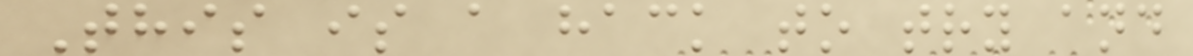This is a hack to try and
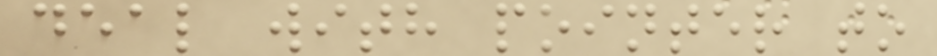deal with pointer to
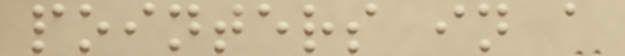pointers in a
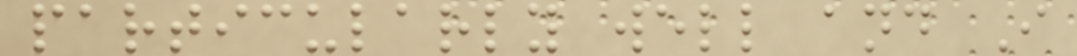particularly well and I
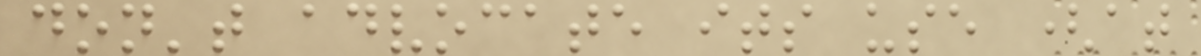don't advocate its use (at
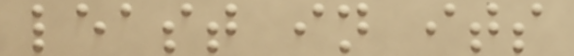least in its
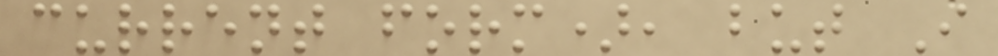current form), but I
